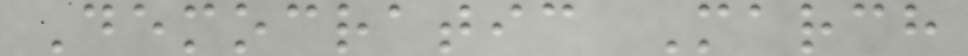Democratic March
